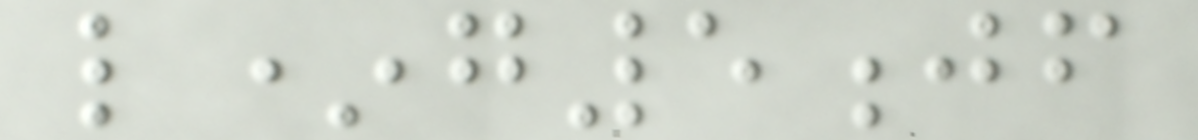l*g5jf
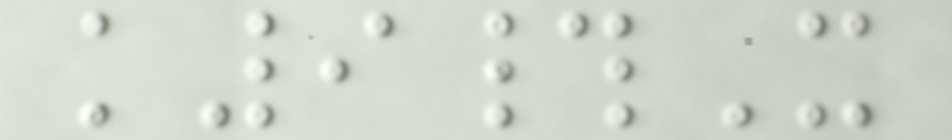k9#X
